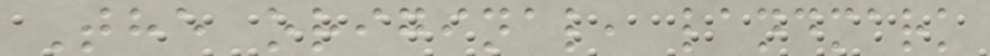The original, landmark
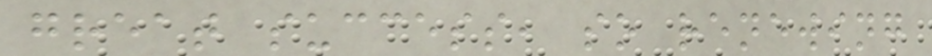great success, so renewing
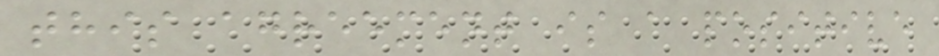this agreement is a positive
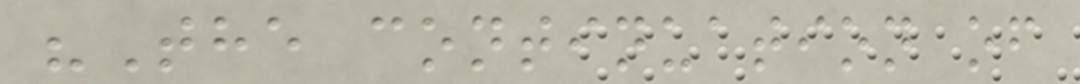"The continuation of
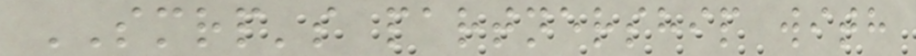SMRP's partnership with
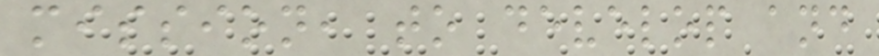mission, to develop and
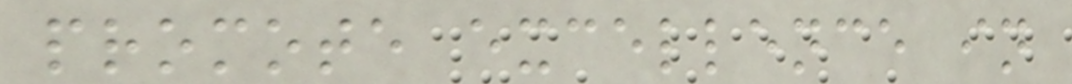promote excellence in
